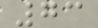73
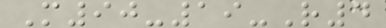M90-19-R4
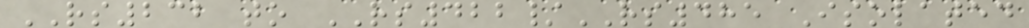RS232 to RS422/RS485 Isolated
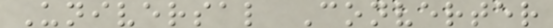Universal Converter
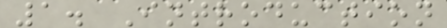1. Introduction
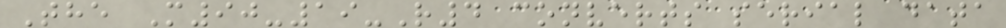The M90-19-R4 converts serial data
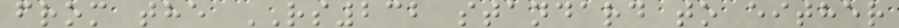from the RS232 standard to either
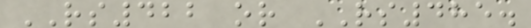RS422 or RS485.
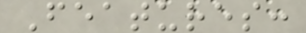Features:
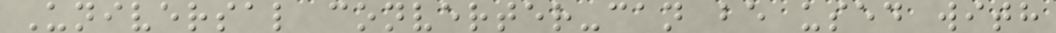Universal converter-can be used with
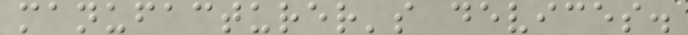manufacturer's devices.
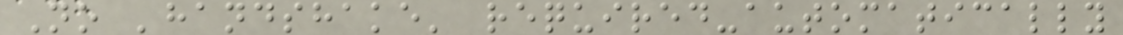No 'handshake' required-automatically
